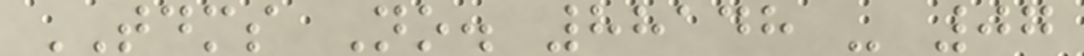TDMS No. 88148 - 07
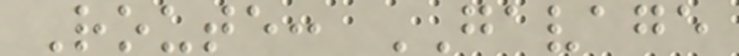Route: GAVAGE
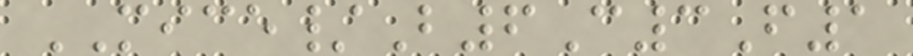MICE/B6C3F1
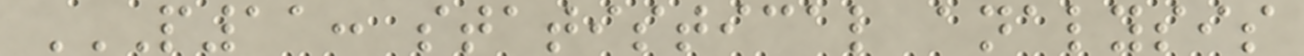P11: STATISTICAL ANALYSIS
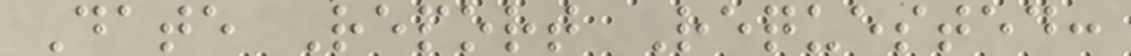Date Report Requested:
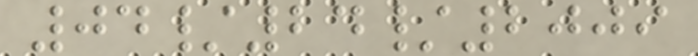04/24/2009
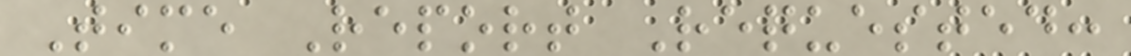Time Report Requested:
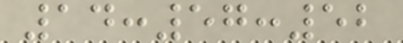14:57:52
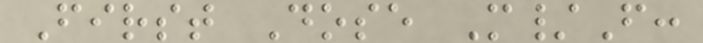First Dose M/F:
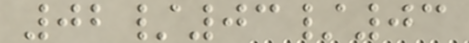02/03/03
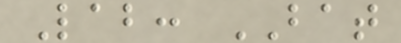Lab: BAT
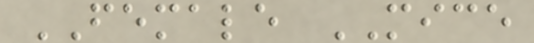FEMALE MICE
